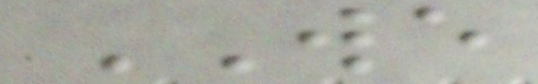WE
